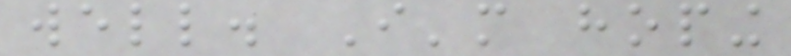well. I'm hoping
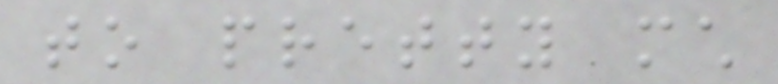to pretty much
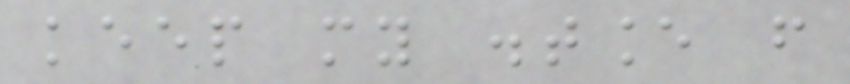keep my distance from
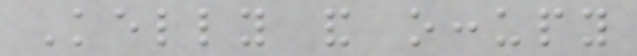Kelly and occupy
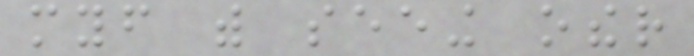myself with seeing other
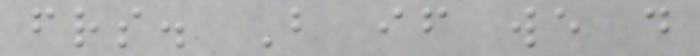friends. But if we do
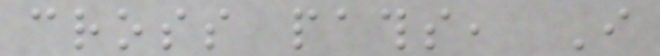cross paths, I
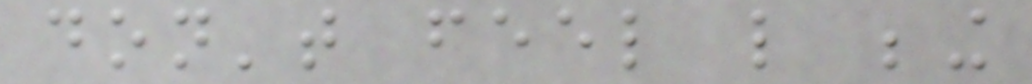don't feel like being
